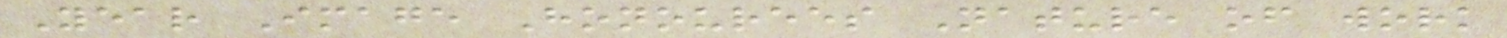Year Image Honourees Nature of work
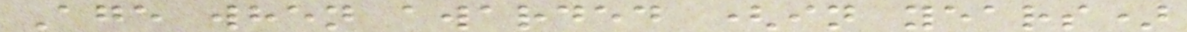Age when awarded (in years)
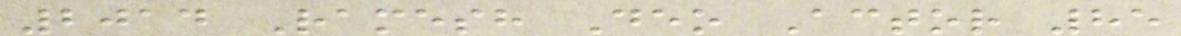2014 Ramesh Deo Actor 85
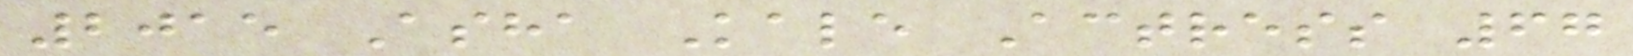2015 Asha Kale Actress 67
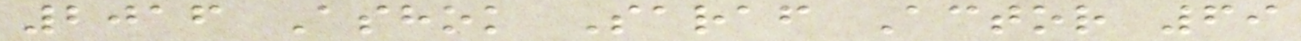2016 Ashok Saraf Actor 69
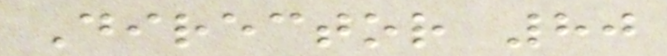Director 80
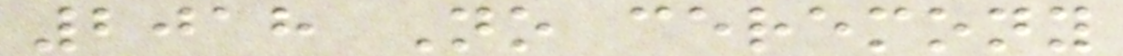2018 No ceremony
